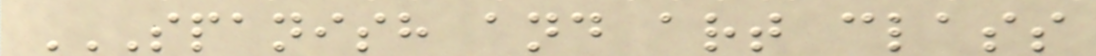SPANISH AND ART CLASS
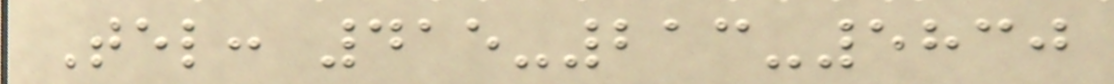Tel: 415-213-5830
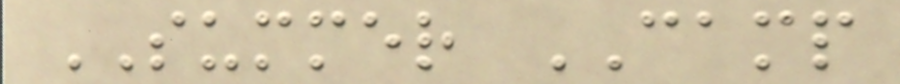SUMMER CAMP
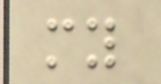my
